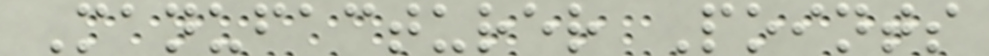Manufacturer Points
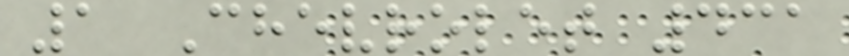1 Chevrolet 431
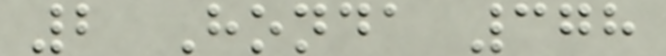2 Honda 378
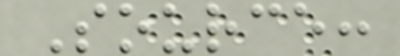Source:
